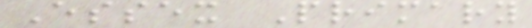Essex Primary
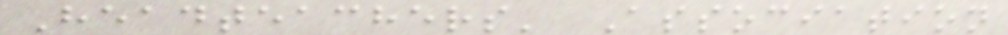Headteachers' Association
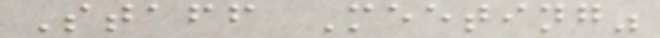Staff Meeting"
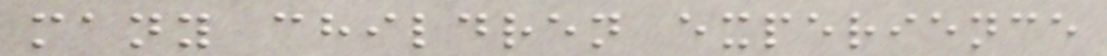many children experience
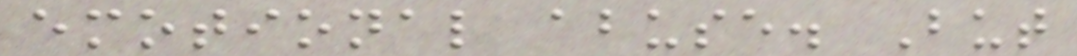emotional abuse. But
